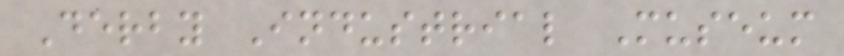Derby Industrial Museum
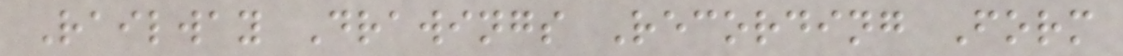Railway Drawings Recording Form
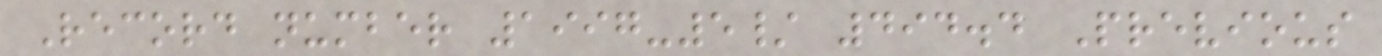Record number 1997-5/ 494.4 Previous
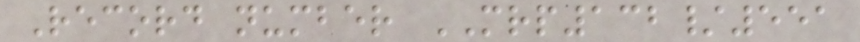Record number MRP132/551
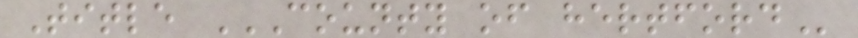Title COUNTY OF HERTFORD
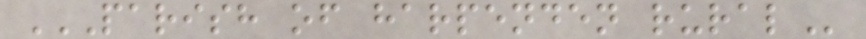PARISH OF HARPENDEN RURAL
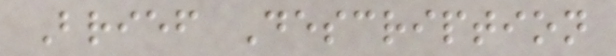Brief Description
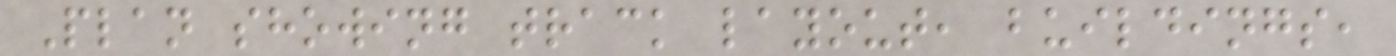Plan showing track layout, buildings,
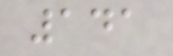141
